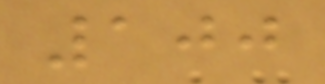100
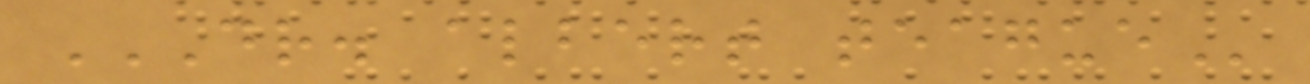DR. ALBERT TEAGUE
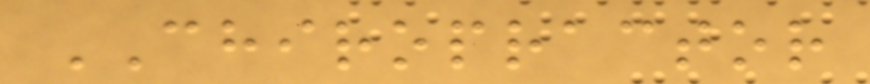CHIROPRACTOR
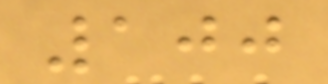100
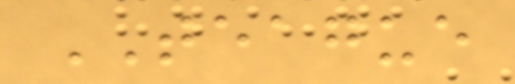TEAGUE
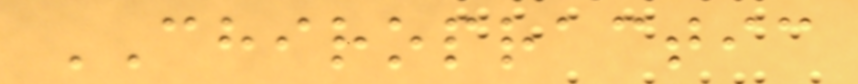CHIROPRACTIC
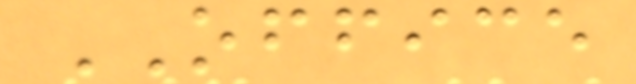OFFICE
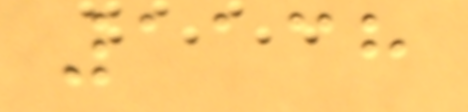1138
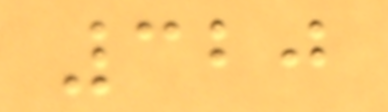320
